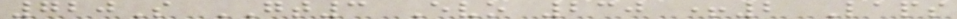720S GT3 Evo 230 +2 Laps
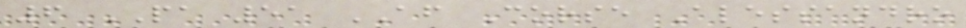6 PA 51 AF Corse Alessandro
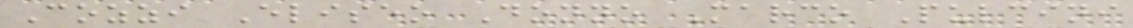Cozzi Eliseo Donno Marco Pulcini
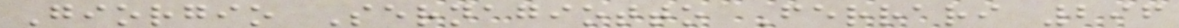Giorgio Sernagiotto Ferrari 296
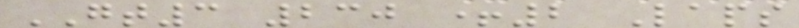GT3 230 +2 Laps
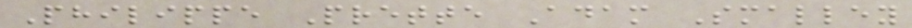Philippe Prette Adam Smalley
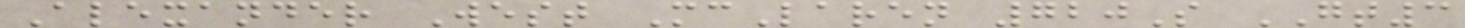Alexander West McLaren 720S GT3
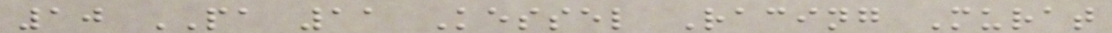10 PA 11 Kessel Racing Murat
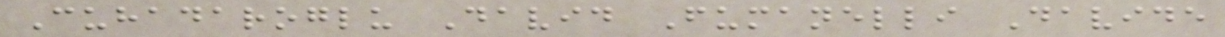Cuhadaroglu David Fumanelli Davide
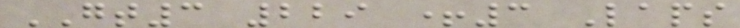GT3 229 +3 Laps
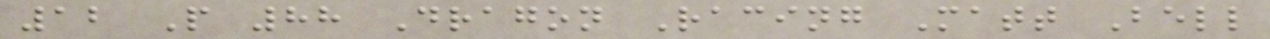12 P 88 Dragon Racing Matt Bell
